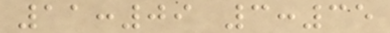11:09 3:35
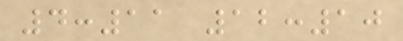4:11 12:10
